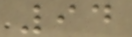94
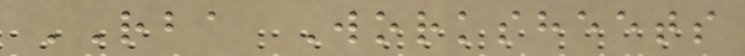RBA Worksheets
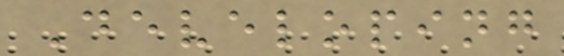Developing
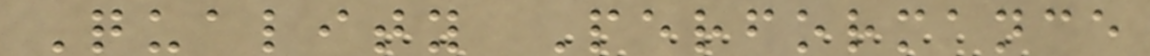Quality Performance
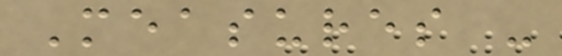Measures -
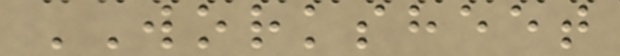WORKSHEET
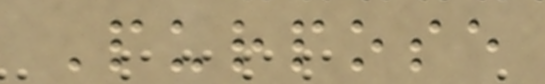Purpose
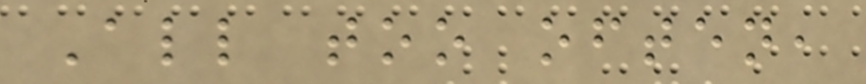All too often,
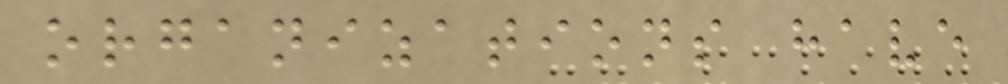organizations have
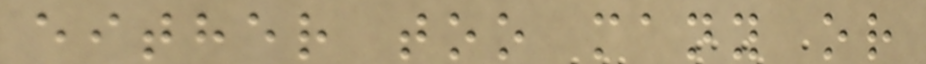either too many or
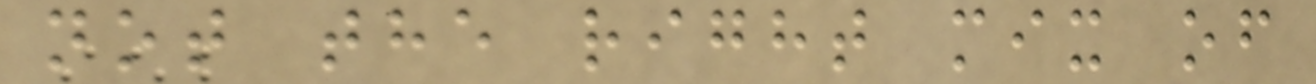not the right mix of
